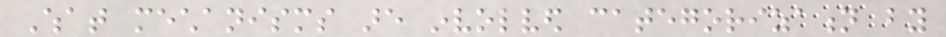What mechanisms are involved categorization by
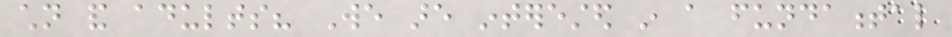children and adults? We are interested in a fundamental
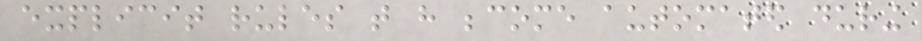explicit rules that have become automated during
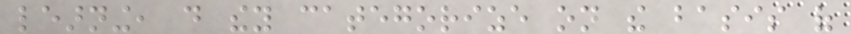learning, do they categorize on the basis of
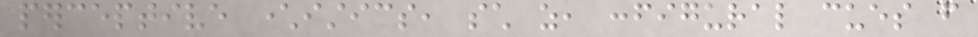perceptive characteristics, such as, configural cues from
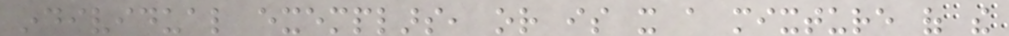individual exemplars, or is it a mixture of the
